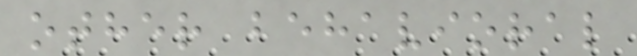other behavioral
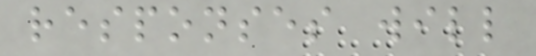responses will
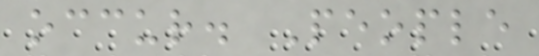occur. People
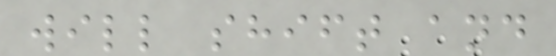will shift and
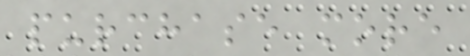purchase more
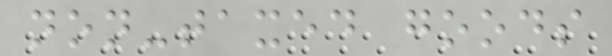non-taxed goods
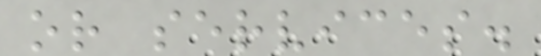or services.
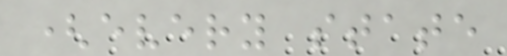(every state
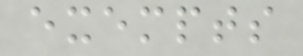exempts
